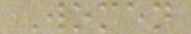Women
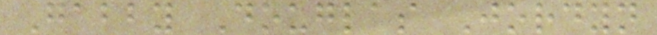Gabby Douglas Jordyn
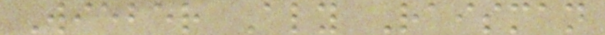Wieber Aly Raisman
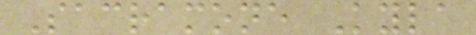Sacramone Kyla
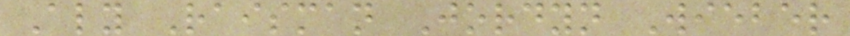Aly Raisman Jordyn Wieber
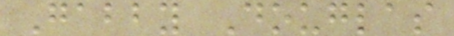Gabby Douglas
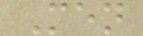Men
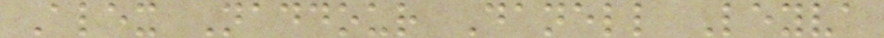Alex Naddour Danell Leyva
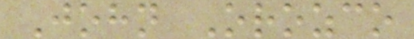John Orozco
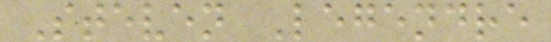Steven Legendre
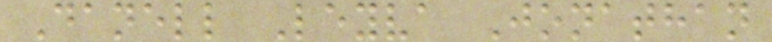Danell Leyva Jonathan
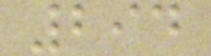294
